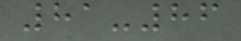81-86
